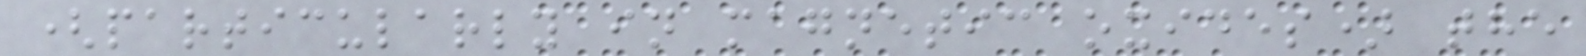(particularly in magnetic oxides) the
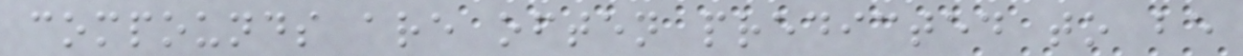compounds are often predicted to be
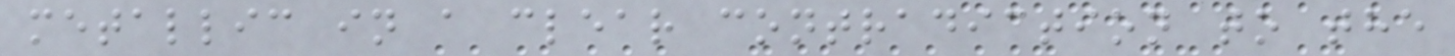metallic in a clear contradiction to the
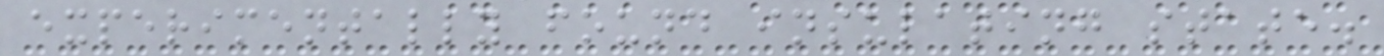experimentally found insulating state.
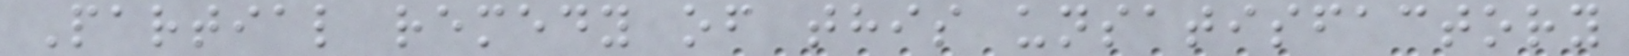Partial remedy of this unsatisfactory
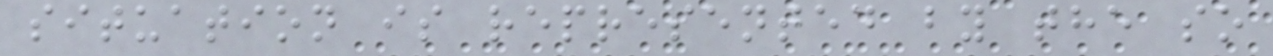situation is represented by the so
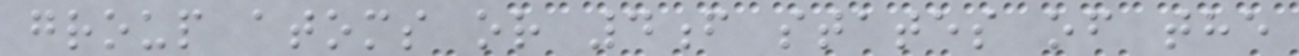group atoms or 4f states of the
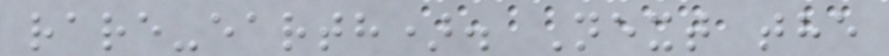rare-earth). Next the
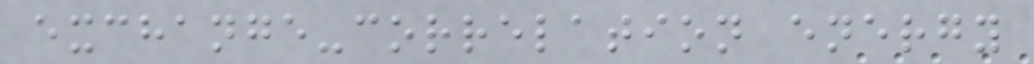exchange-correlation energy
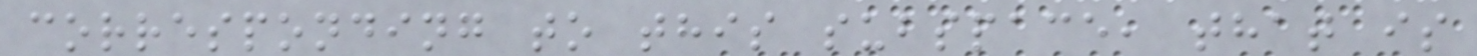corresponding to this subspace, that is
